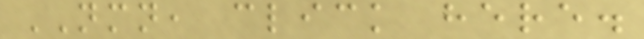NMN, click here.
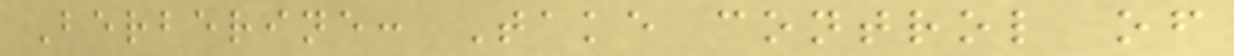Berberine: Take control of
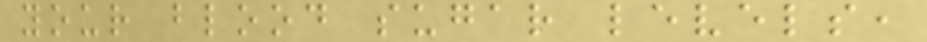your blood sugar levels,
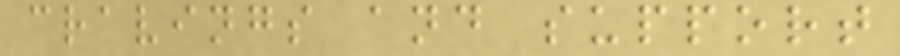cravings and support
